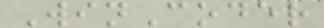WinCoder
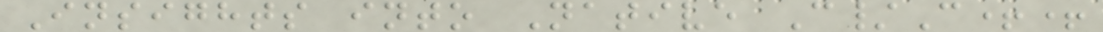Insights into Native C/C++
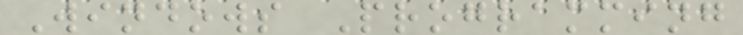Windows Programming
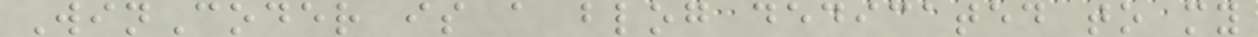WinCoder is a blog dedicated to my
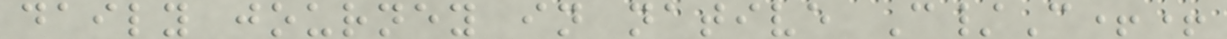daily journey in native C/C++
